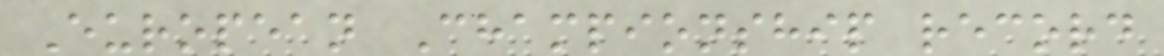European Championship record
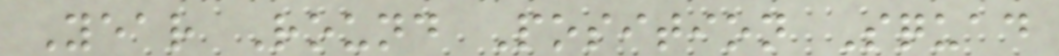Year Round Position Squad
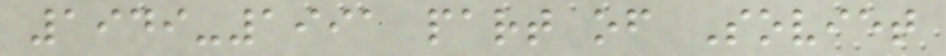1949-1991 part of Soviet
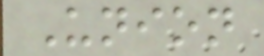Union
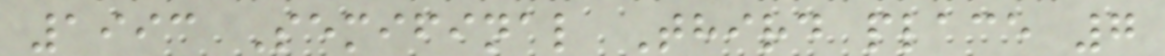1993 Semifinal Third place 7
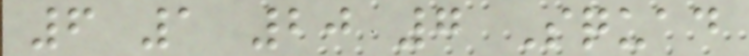6 1 20 7 Squad
